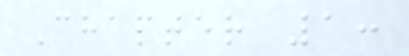Chapter 1:
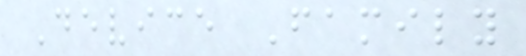Device Family
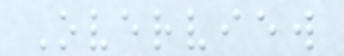Overview
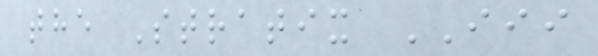the Stratix III
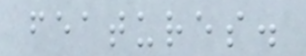features.
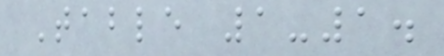Table 1-1.
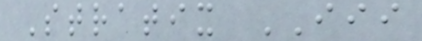Stratix III
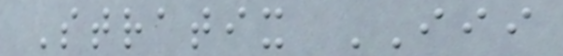Stratix III
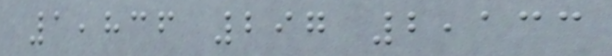1,836 297 2,133
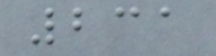231
